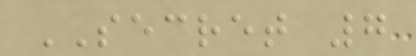SECRET 7
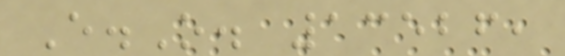E.O. 13526,
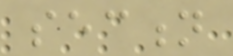section
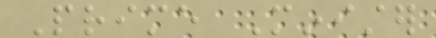Prime Minister
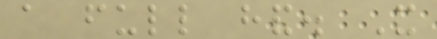a full hand. It
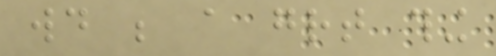would be a great thing
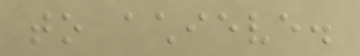to achieve.
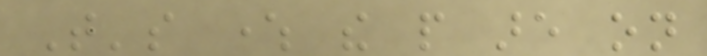That's where the people are on
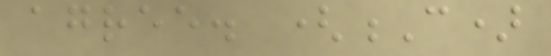agree. (C)
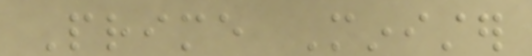Prime Minister
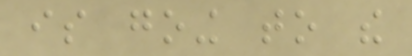is going to the
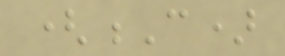(C)
